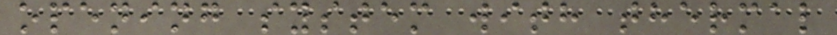opening system with thermal
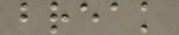break
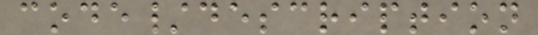code/description
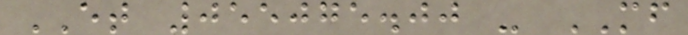ET 055075.00 - MF
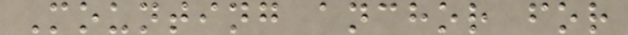Mounting anchor for
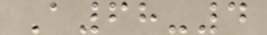A68-4
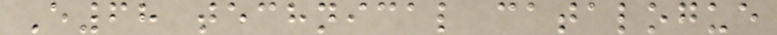E68 technical catalogue
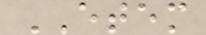ETEM
